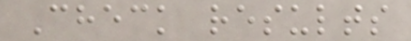Check results
